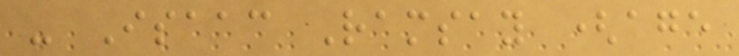- Isaac Ramsay (age
